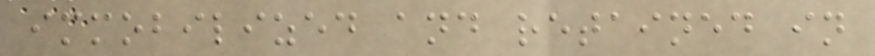immobilized and retained in
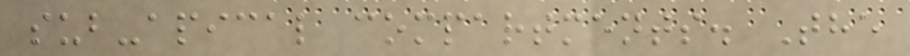sub-apical compartments. The
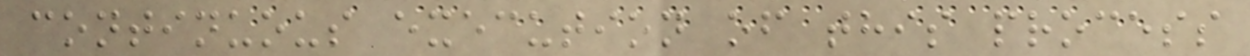continuous execution of this process
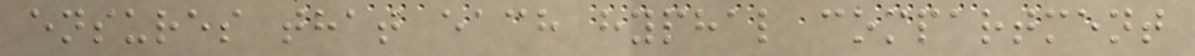ensures that each hyphal compartment
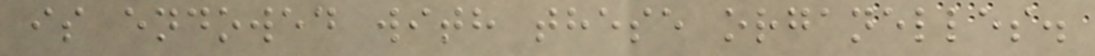is endowed with these organelles.
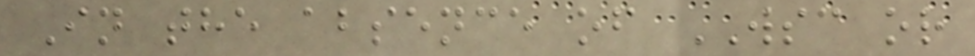In the absence of WSC or
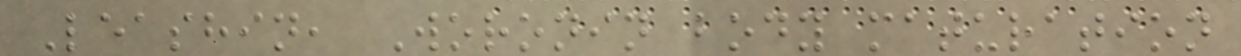Leashin, Woronin body maturation
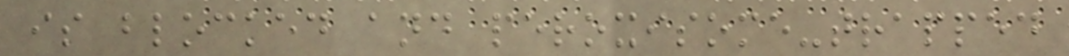is blocked and peroxisome-trapped
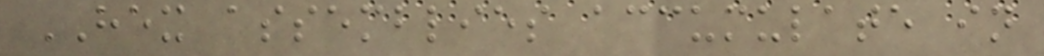HEX assemblies accumulate in
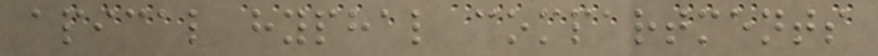apical hyphal compartments
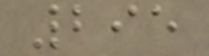295
